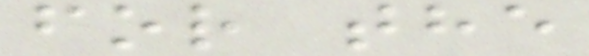for the
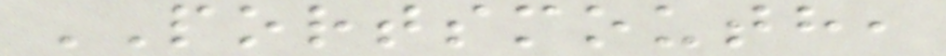PORTSMOUTH,
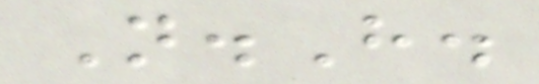N.H.
